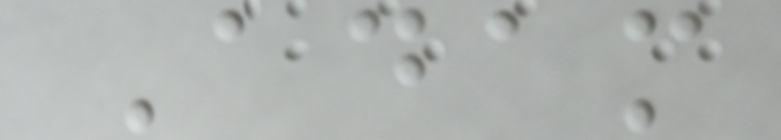Adam
